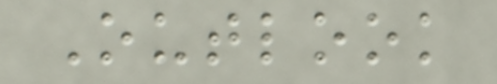Outlook
